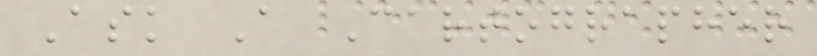Ask A Cartographer
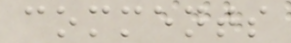comments
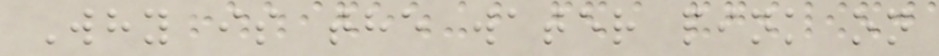Why is the water pink on
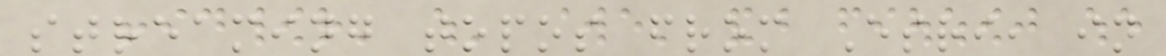streaming topos from Esri, in
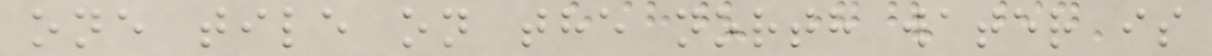one tile on the north water is
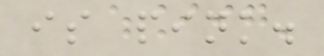is pink.
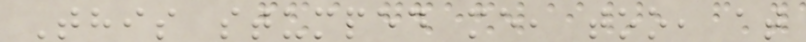This stumped me, too, at
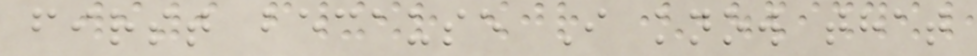first because I know that
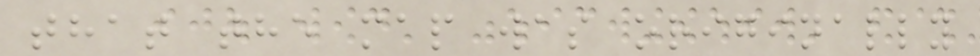that the map was originally
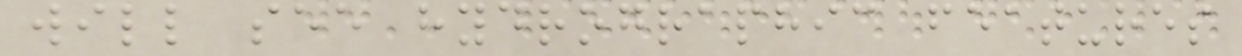will see hydrographic features
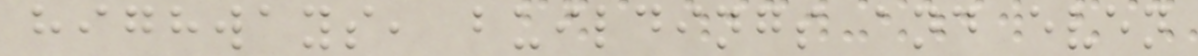highways, buildings and even
